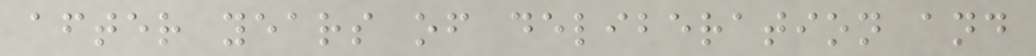after years of deliberation and
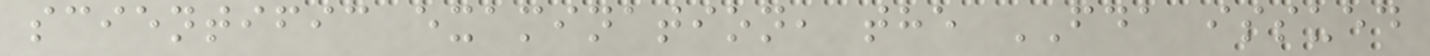scientific examination, the FDA issued
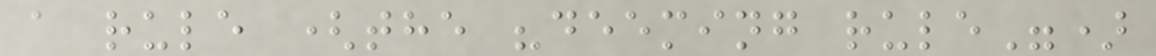a rule (the "deeming rule")
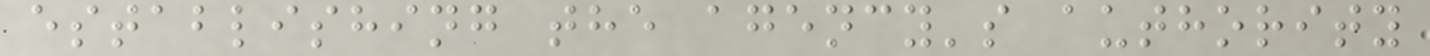establishing the agency's authority
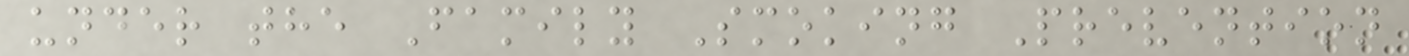under the Family Smoking Prevention
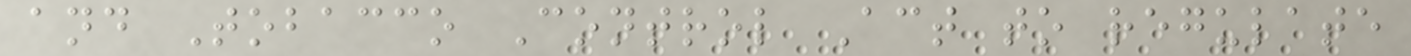and Tobacco Control Act to regulate
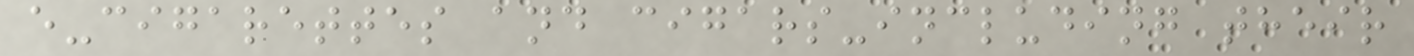e-cigarettes and cigars-including their
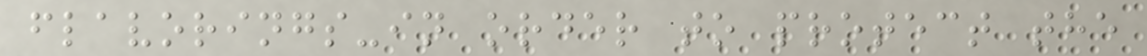flavorings-in order to protect the
